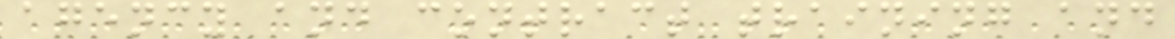agency and contract training and
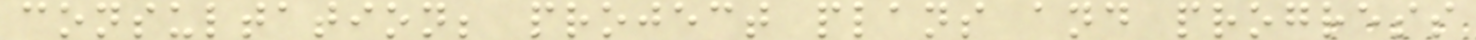consultation; project plans and progress
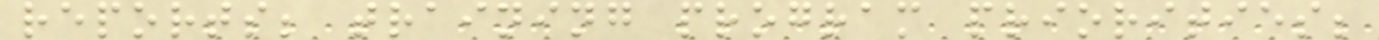reports; training program priorities;
